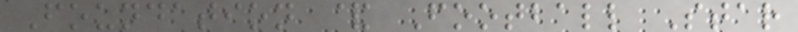Foundation & Football Star
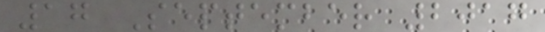17 September 2017
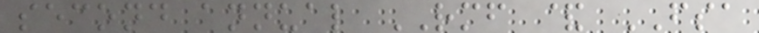second annual RMF & FSA
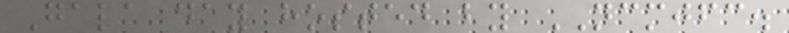Gala day hosted by NCMJFC.
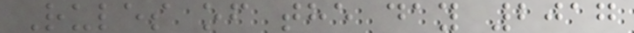Rules of the day 2017
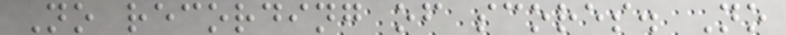No recording of scores. No
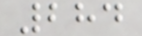284
